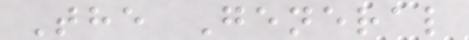The General
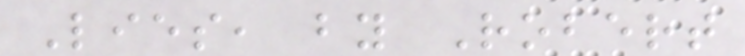Lies, by Robert
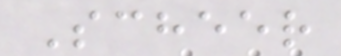Scheer
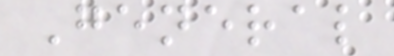General
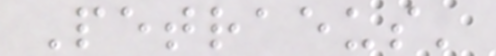Petraeus'
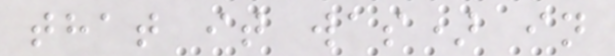that it was) in
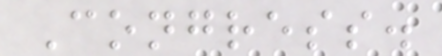Congress.
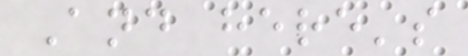And here's
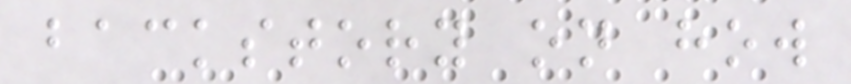backstory on how
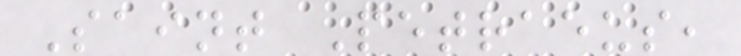Saint Petraeus,
